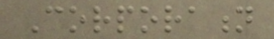Corporation
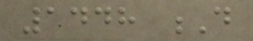1448 D
